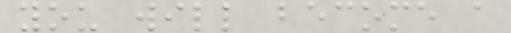you will become a
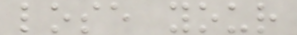lose your
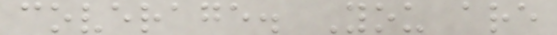coverage. You are
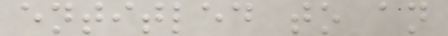entitled to an
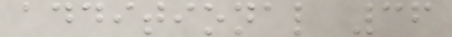additional 36
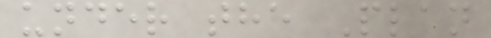under the Plan
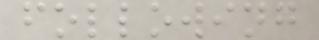following
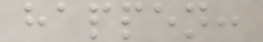happen:
